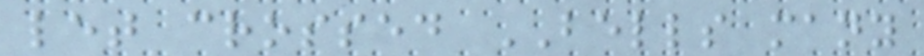let crossed BELLS many
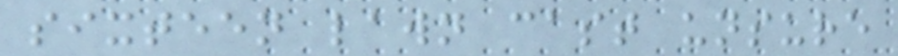sixteen lawn cast unsure
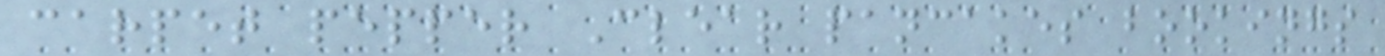carpet pepper Clear pancakes bookings
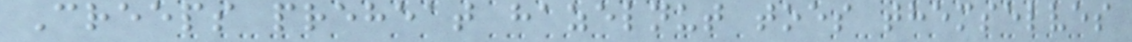Creeps preheat hazelnut toes themselves
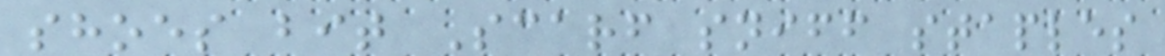shoes bit Scarf sniff staples
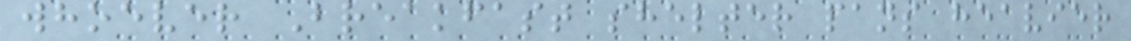whoever Breakfast shelter pans heavier
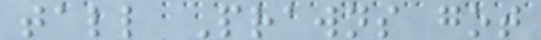tall Prawns got
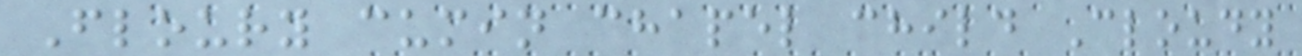Floury cumin chapel child Cloudy
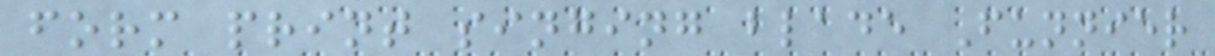form print singing blade Funnier
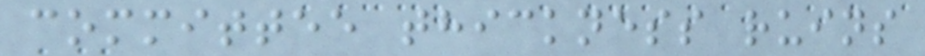committee thickness ruins
